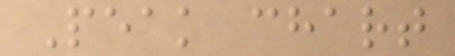Peak chart
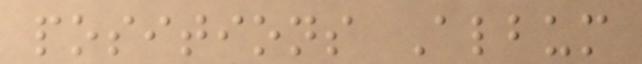positions Album
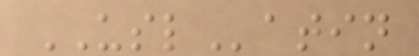USLatin
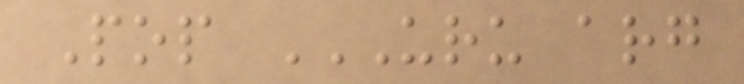Pop URU ARG
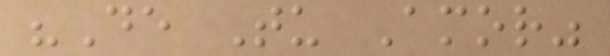"De Tu Amor"
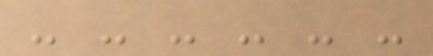- - - - - -
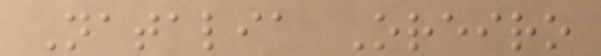Natalia Oreiro
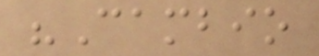"Cambio
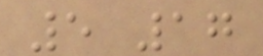5 17
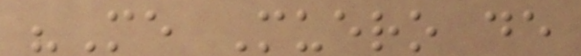"Me Muero de
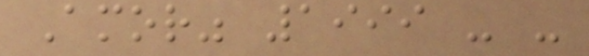Amor" 1999 - -
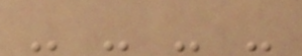- - - -
